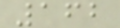162
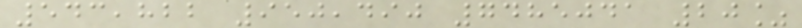543,822 950,490 7485041 20%
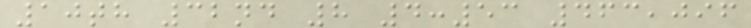10th 32nd 8 4:53 463,096
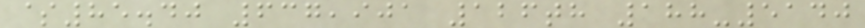$85.40 637,901 126th 188-5140
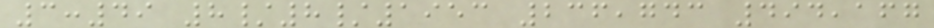3:49 8/8/1953 236,743 494,167
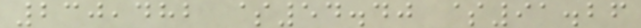230,482 $54.40 $91.26
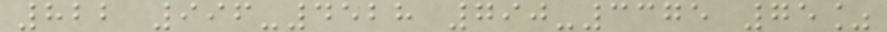822 996-4528 790-3375 75%
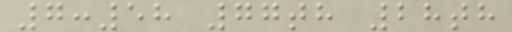7:58 77th 28th
